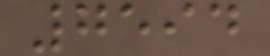7594
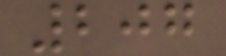207
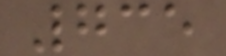735
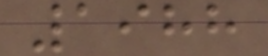1988
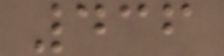436
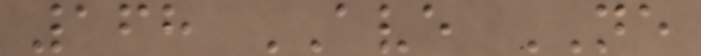168 AVE NE
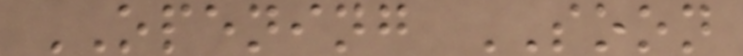OPENING SOON
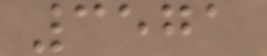3571
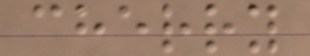cherry
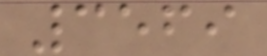3569
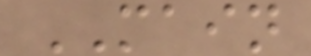MAIN
